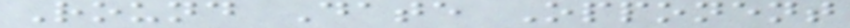Round Date Opponent
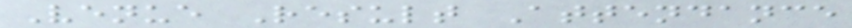Venue Result Attendance
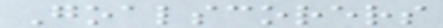Goalscorers
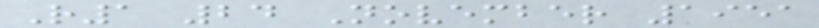R1 24 November 1951
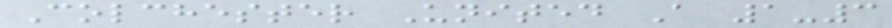Colchester United A 1-3
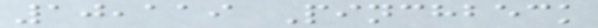10,119 Pinchbeck
